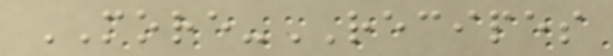MORE-RECIPES
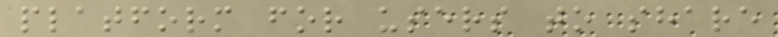platform for users to share
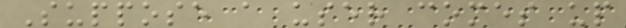Suppose a user comes up
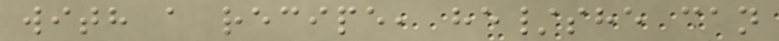with a recipe, he/she can
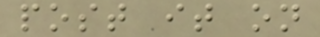post it on
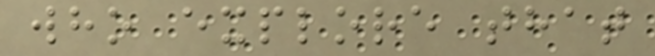who explore that
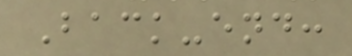Back-end:
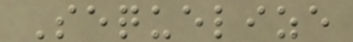Sequelize
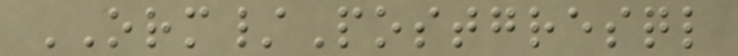ORM/Postgresql
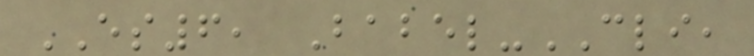ES6, Babel-CLI,
